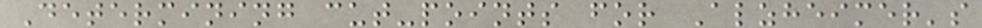Determining cut-points for Alzheimer's
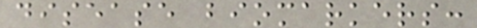disease biomarkers:
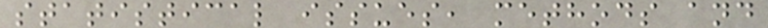statistical issues, methods and
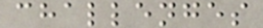challenges
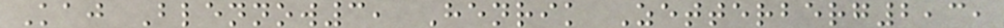Kaj Blennow3, Henrik Zetterberg2,3,
